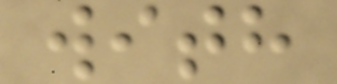with
